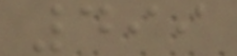499
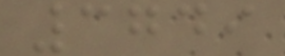3749
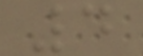4
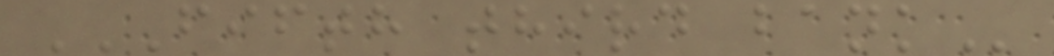FIFTH THIRD BANK
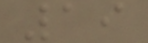19
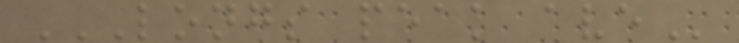LONGS PEAK AVE
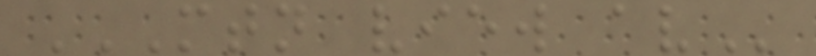MTN VIEW AV
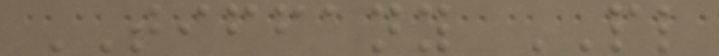TIFFANY PL
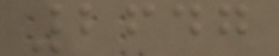2647
